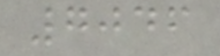7046
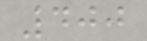400
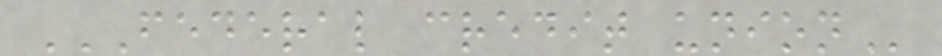FEDERAL CREDIT UNION
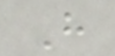H
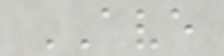AVE
